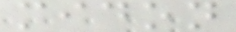midon
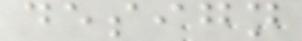design
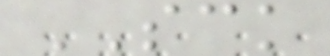SCK
